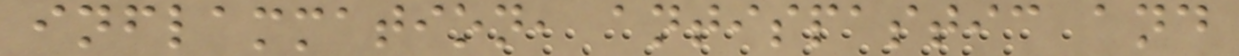inflammation, antispastic and
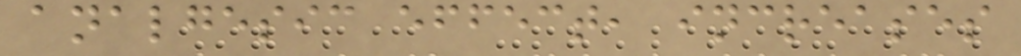analgesic effect, increases
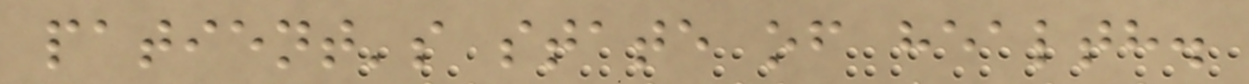patient's state of health.
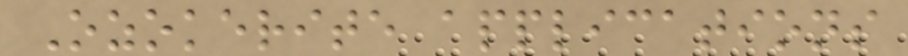Ozokerite applications
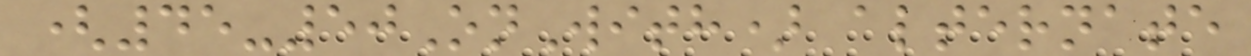(45-50OnWith) alternate
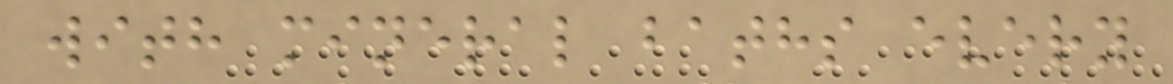with mineral baths every
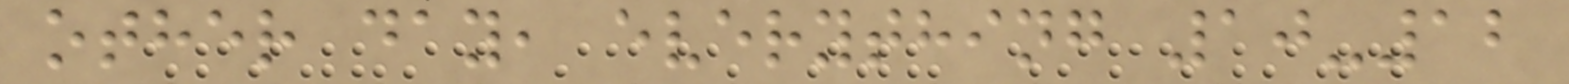other day, everything 10-12
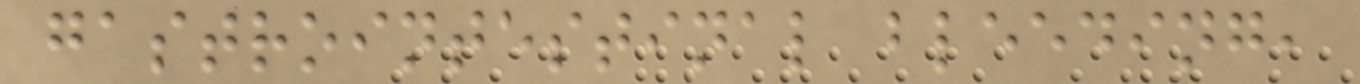gastrointestinal bleeding,
